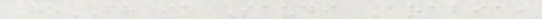HoFH in Saudi Arabia,
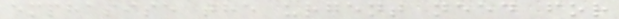emphasise the urgent need for
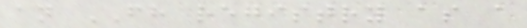an FH registry as a
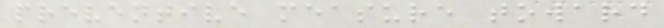preventive measure toward
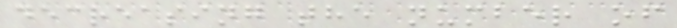decreasing the number of
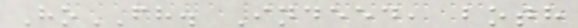HoFH. Indeed, both
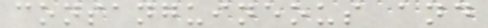consanguineous and
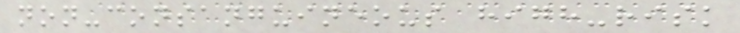non-consanguineous high-risk
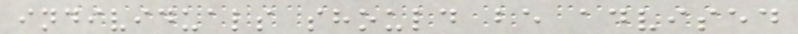individuals should be advised
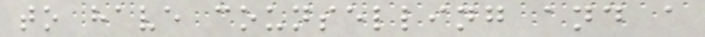to have counselling and a
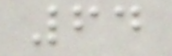64
